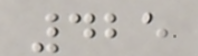425
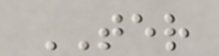TER
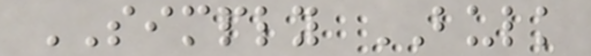SIMPLY BULK
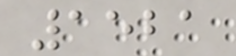1521
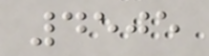4505
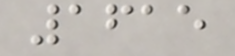1615
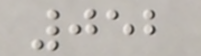052
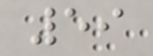59
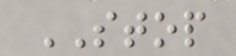STOP
